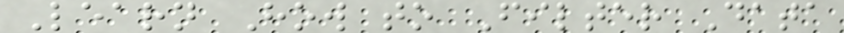Learn How to Filter Data
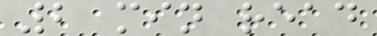2 min read
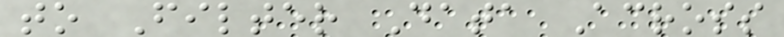to Filter Data Across
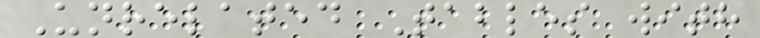Unrelated Tables with
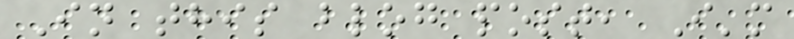In this blog post, I'm
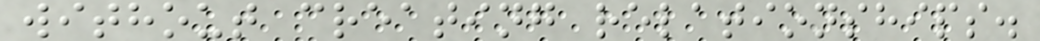without creating relationships.
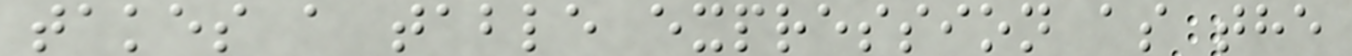takes a table expression as the
